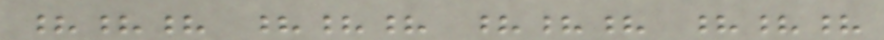??? ??? ??? ???
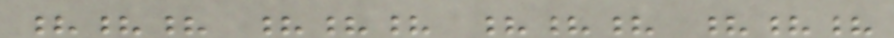??? ??? ??? ???
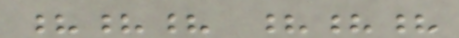??? ???
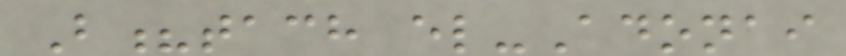B?tach el-Adonai
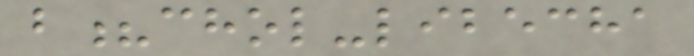b?chol-libecha
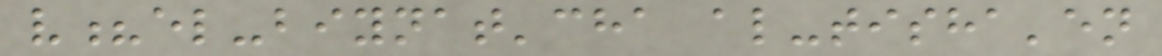v?el-biynat'cha al-tisha'en
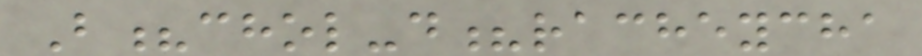B?chol-d?racheycha
